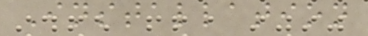Installation
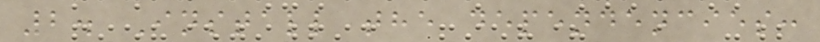2. Install the dependencies:
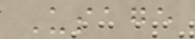Usage
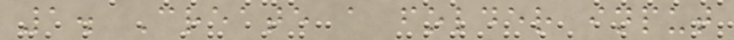1. Create a folder input
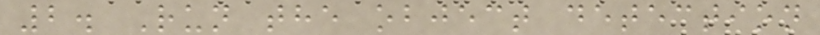2. Run the object detection
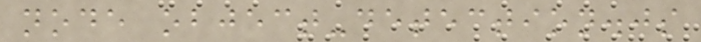node object-detection.js
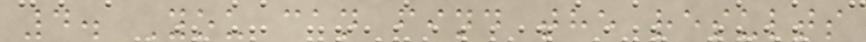4. You can find the results
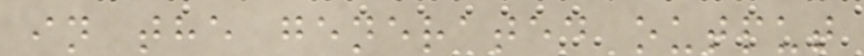in the generated output
